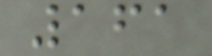161
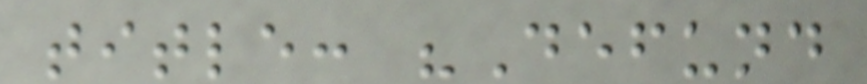title: "Defund
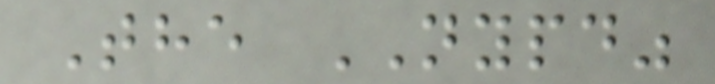The NYPD"
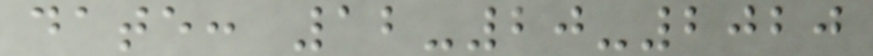date: 12-20-2020
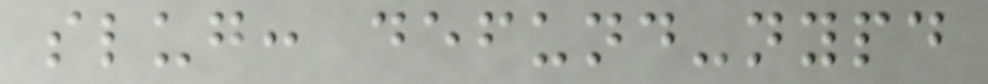slug: defund-nypd
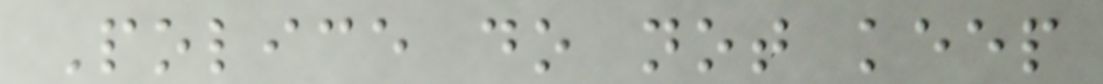Police do not keep
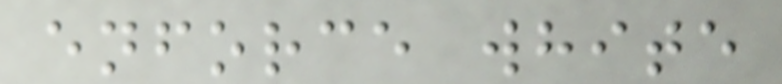enforce white
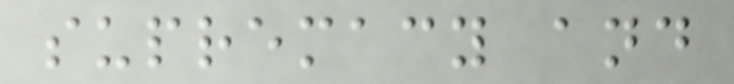supremacy and
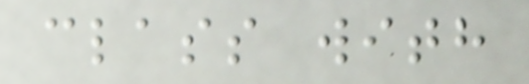class with
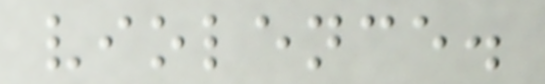violence.
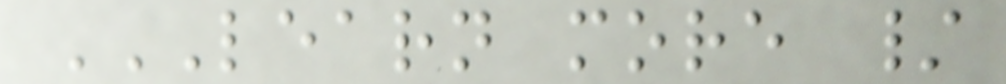LEARN MORE /
